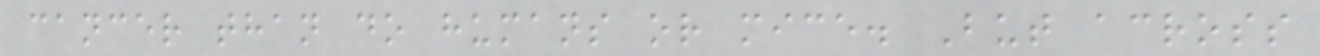cancer than do humans or mice. But across
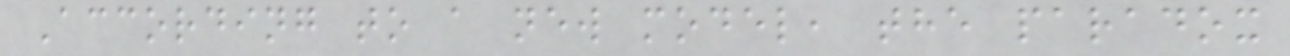According to a new model, the paradox
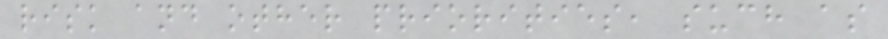risk and other priorities, such as
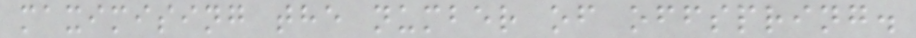maximising the number of offspring.
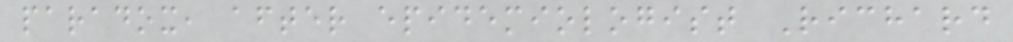paradox, after epidemiologist Richard
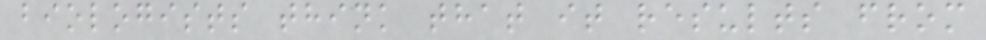biologists think that it results from
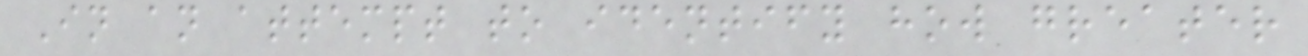In an attempt to identify how greater
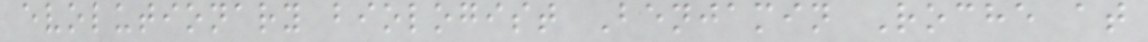evolutionary biologist Benjamin Roche at
